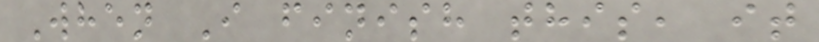When I finish this, it
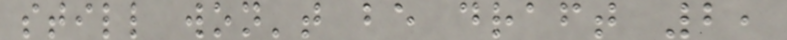still won't be draft 2,
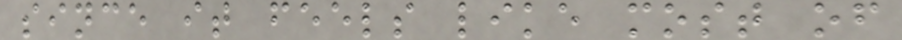since it feels like most of
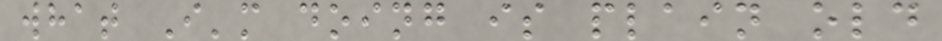what I'm doing is plain old
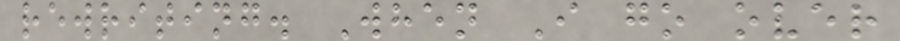rewriting. When I go over
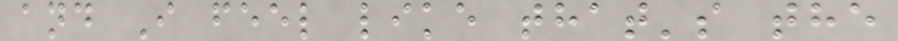and I feel like that's the
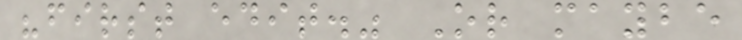"first edit." Or maybe
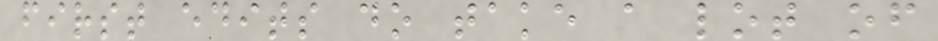first edits do take a lot of
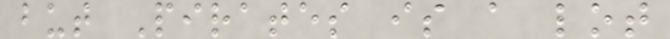but Pirates is a lot
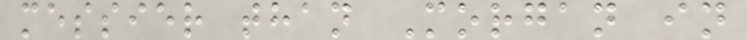messier than Morgan in
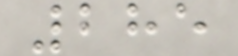285
